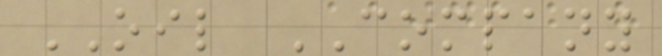OIL COMPANY
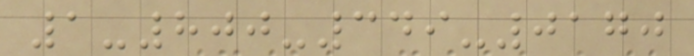1-800-349-0170
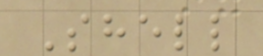Shell
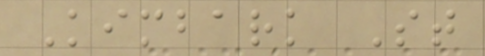Kimbark St
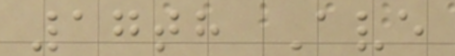17th Ave
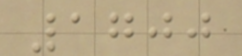1700
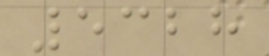5328
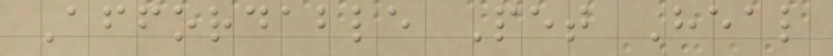Affordable Pet Heal
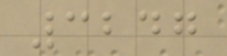3247
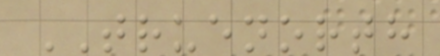TRUENORTH
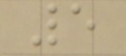5
